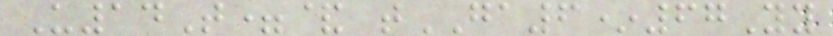U14T=& tGA6*67Yy
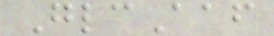GlcAaf
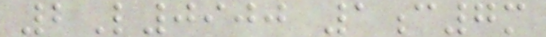2L0900 1c7m
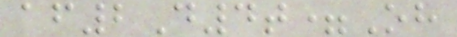af2D4t=Oh
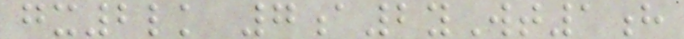gx2lk 7a2yWt1h
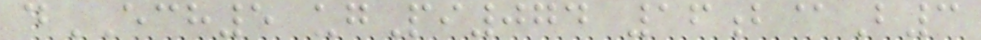dECH5 ugPi074 16b@B3
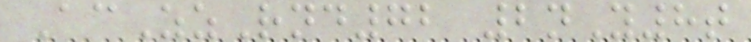AcZzRnd72 2nY8t
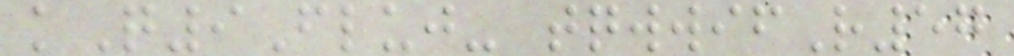kQ9Fluj- tqwwifR57
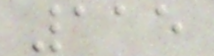115
